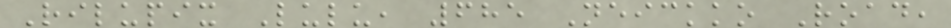Rilupix Lulu, 685 Neickko Road,
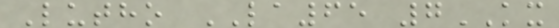Lutho LA65 7KX
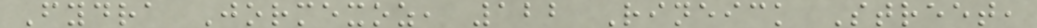Fydra Jormexoz, 122 Rineick Street,
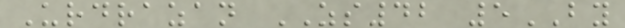Urdrazan ZS42 5BY
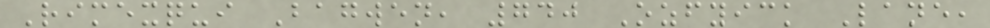Rimexqui Bagwen, 740 Ozfyick Lane,
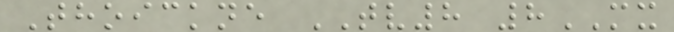Thoickne TV8 8MX
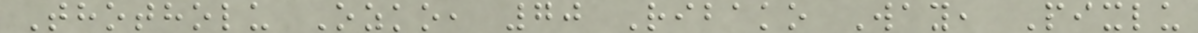Thotholu Ozko, 70 Ribako Way, Pixlu
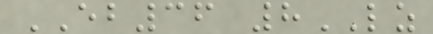EB36 8LZ
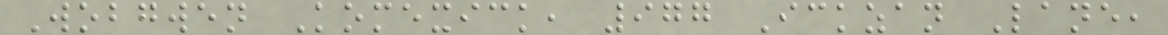Wobgwen Komexick, 977 Ickzan Lane,
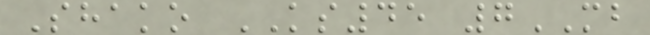Shako KS45 7MB
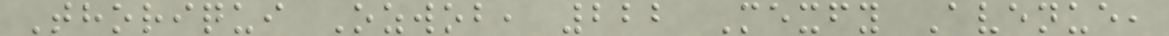Thoriqui Ozwob, 222 Mexfy Avenue,
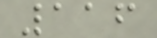116
